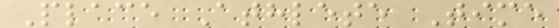Place Athlete Time
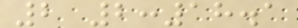2 2:18.1
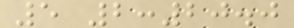5 2:20.0
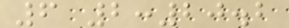6 2:20.2
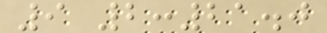9 2:21.0
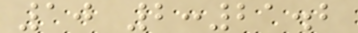10 2:21.2
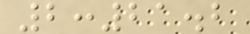2:21.2
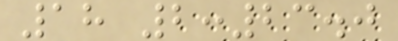18 2:23.0
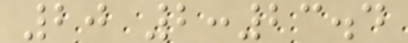20 2:23.4
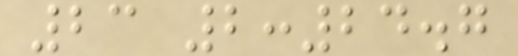23 2:24.7
